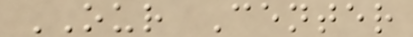OUR Center
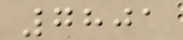7801
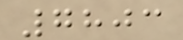7803
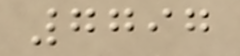7797
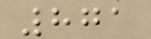871
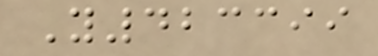Y423399
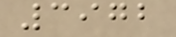3972
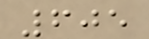605
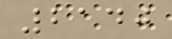2140
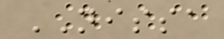NISSA
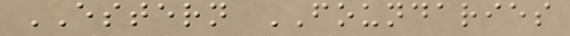ESTERN FOUNDARIES
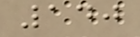140
